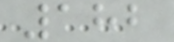182
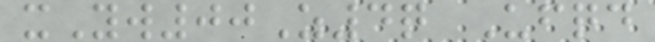xYw00Z4q Ufqd
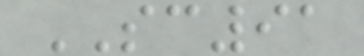SC91
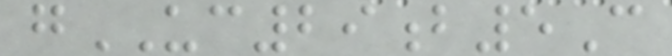gUC29b5C
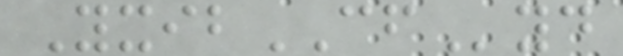YxibCFyd
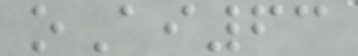oAi63
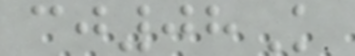cj08K
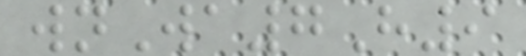wnWa7H9
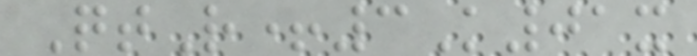QtR+3K01x
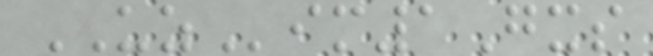UZim1Gxs
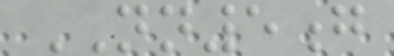NN5g
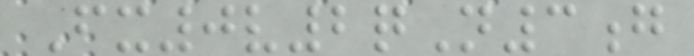Fx0v2qN3g
